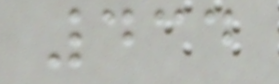434
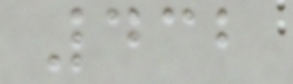432
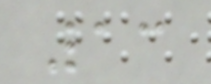13
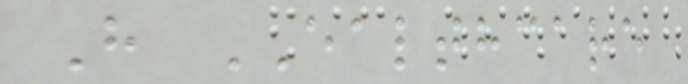H EALTHCARE
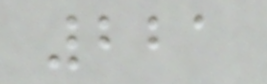221
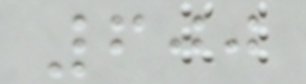600
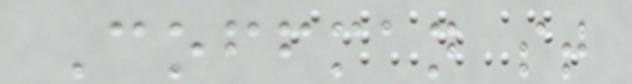Coffman st
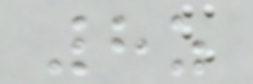8z
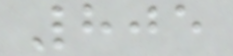805
